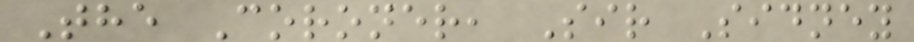The Coroner, Sir Sidney
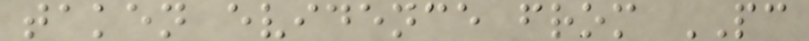taken evidence from PC
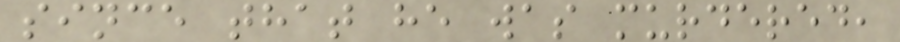since that he was murdered,
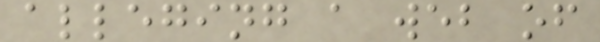alleging a web of
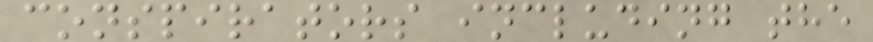conspirators including the
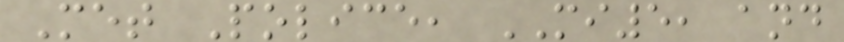Met Police, MI5, and
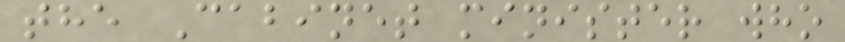the Cabinet minister who
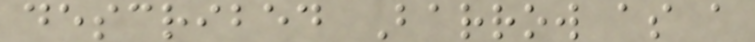described Barrow as a
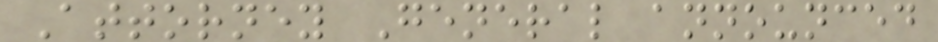Attorney General announced
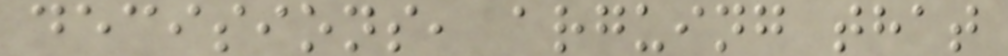decisions, arguing that
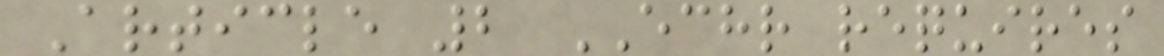Article 2 ECHR requires
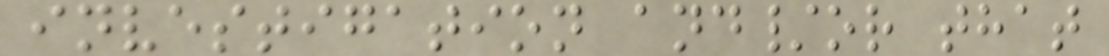investigation and/or that
